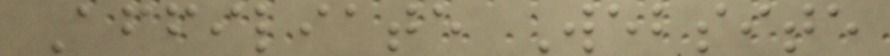Affiliate Website
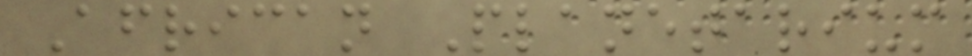African Planetarium
